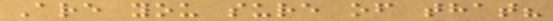Are you sure of that?
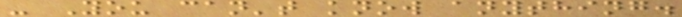- You can't know anything.
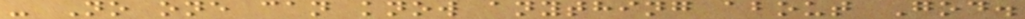- No one can know anything about God.
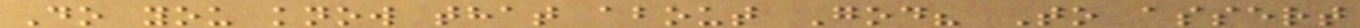Do you know that about God? To assert
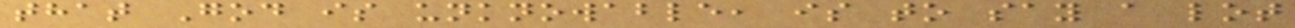that God is unknowable, is to say a lot
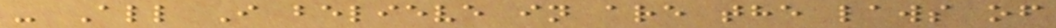- All I believe in are the laws of
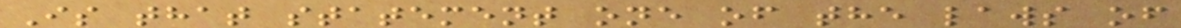Is that statement one of the laws of
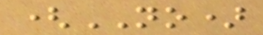(NO)
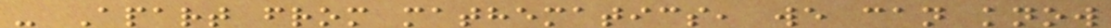- Apart from mathematics, we can know
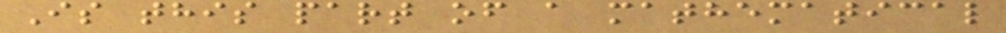Is this part of a mathematical
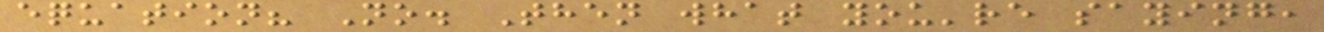equation? No. Then what you're saying,
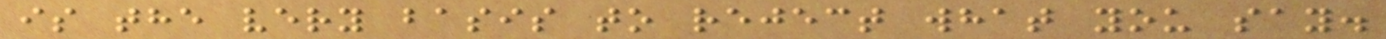is the very basis to reject what you say.
